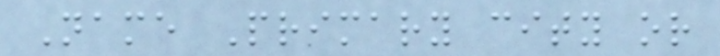Name Primary city or
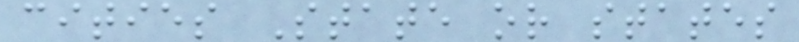cities State or states
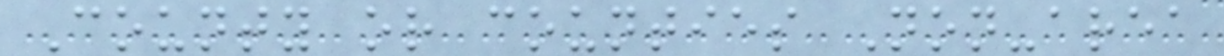County or counties Non-area
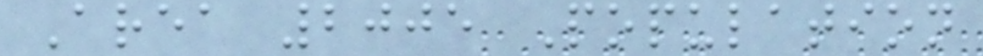Area 2005 Population
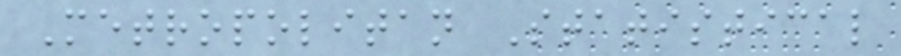Metropolitan Statistical
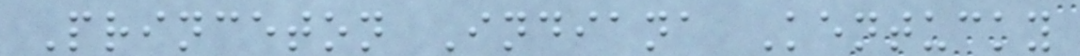Princeton Indiana Kentucky
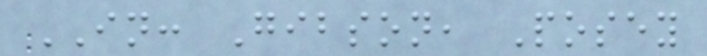IN: Gibson, Posey
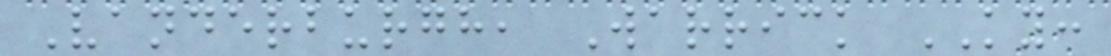Vanderburgh, Warrick KY:
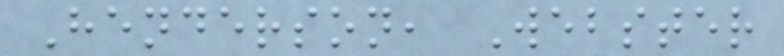Henderson, Webster
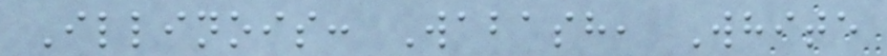Illinois: Wabash, White
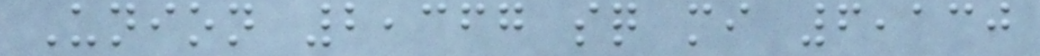Union 2,367 sq mi 6,130
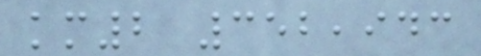km2 352,943
